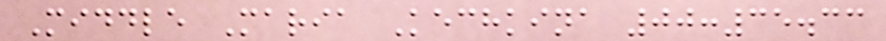Middle Maria Kechkina 00:35.33
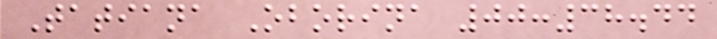Tatiana Oborina 00:38.44
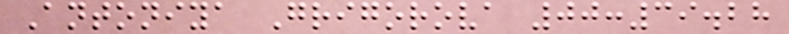Antoniya Grigorova 00:39.28
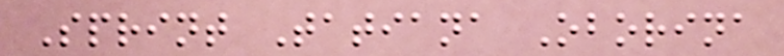Sprint Tatiana Oborina
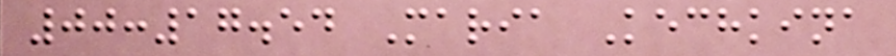00:17.54 Maria Kechkina
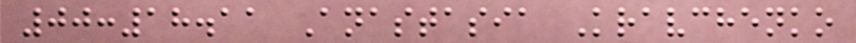00:18.11 Anastasia Kravchenko
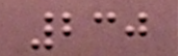230
